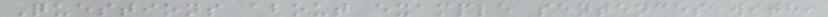Questions about example sentences with,
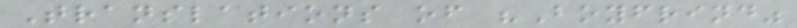Translations of "Boyfrind"
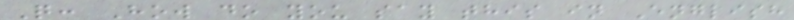Q: How do you say this in English
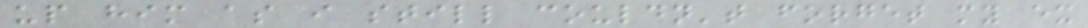up him as i still couldn't forget my ex
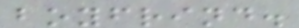boyfrind.
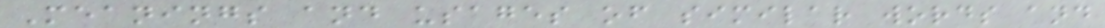Meanings and usages of similar words and
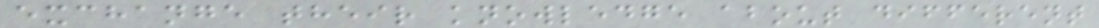exchange their knowledge about different
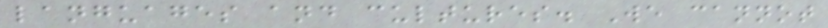languages and cultures. We cannot
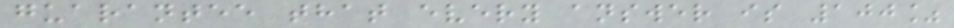guarantee that every answer is 100%
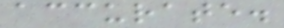accurate.
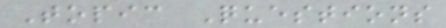Topic Questions
